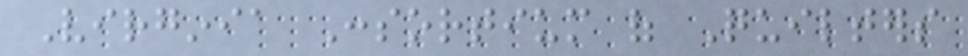Virginia Consortium of Quilters
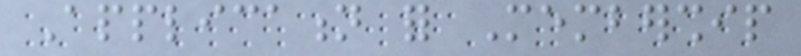Application for Membership
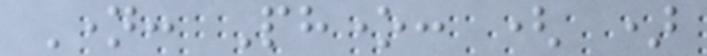Name: Phone: ( )
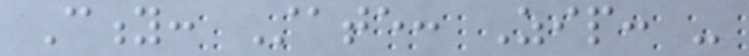City: State: Zip: -
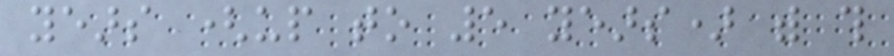years (up to 5 years) with this
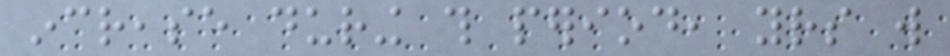increase during this period, yours will
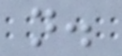not.
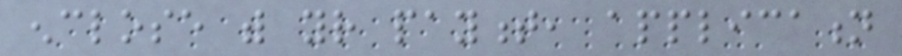enclose with your payment, application
